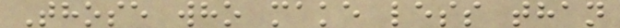Those who make less than
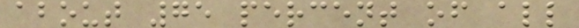about 75 percent of all
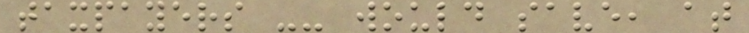taxpayers -- would save, at
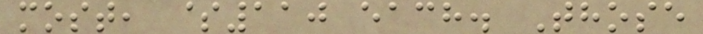most, $110 each. Those
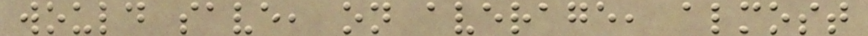would save, on average, almost
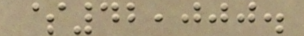$42,000.
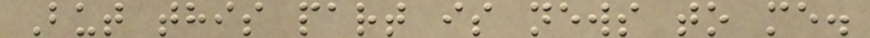But this part is news to me.
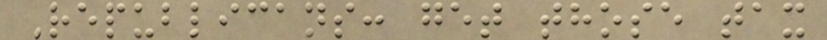Republicans: get those tax
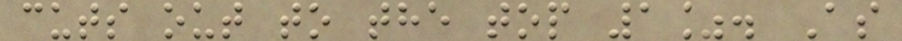cuts out to the top 1%. As
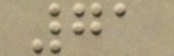71
